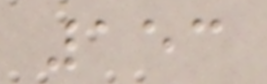153
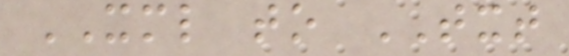XML to TXT
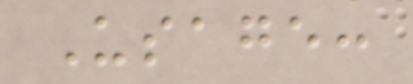Usage:
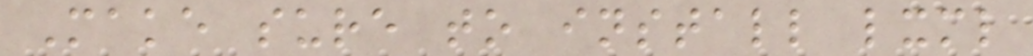Make sure to install lxml
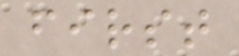first
